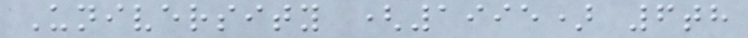University (1995) 6th
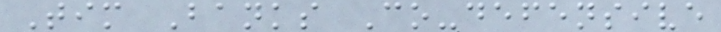Tim Banks Co-defensive
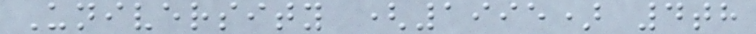University (1995) 4th
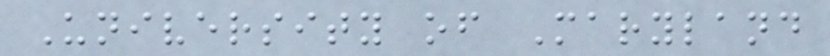University of Maryland
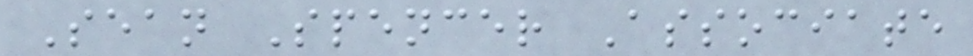Sean Spencer Associate
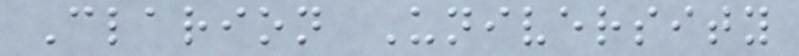Clarion University
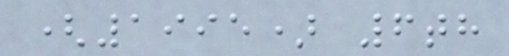(1995) 6th
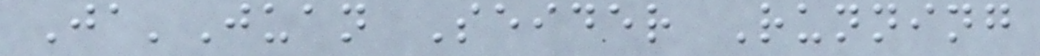Ja'Juan Seider Running
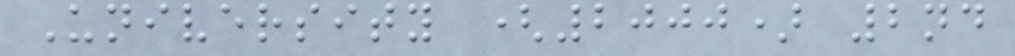University (2000) 2nd
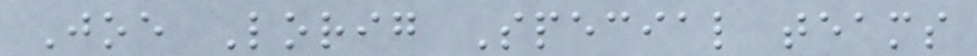Joe Lorig Special teams
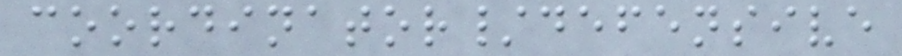coordinator/defensive
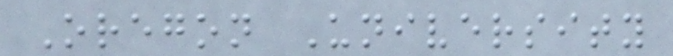Oregon University
